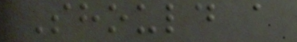Should a
